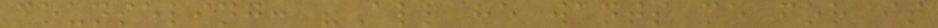counseling: "All he wants me for is
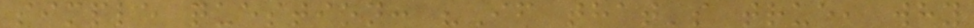simple question: "If that's true, why
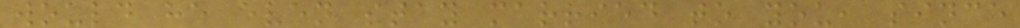would he even stay married to you, since
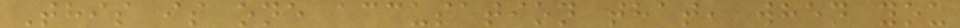This is one accusation that, when you
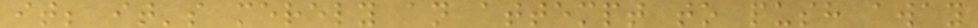it; it's merely an attempt to push away
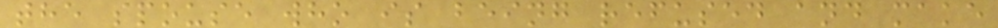the spouse who is being refused and make
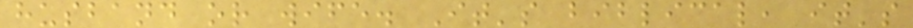husband or wife. It's biblical, it's
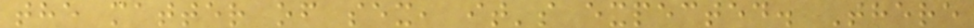the matter of sex, it's expected. There
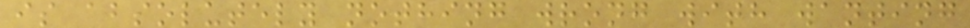is absolutely nothing wrong with wanting
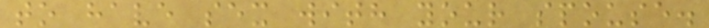to have sex with your spouse.
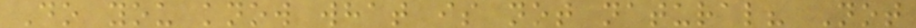Do you know what is not natural? Not
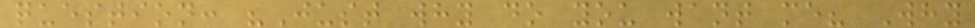question: "Just why do you want me? Why
